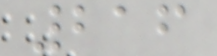216
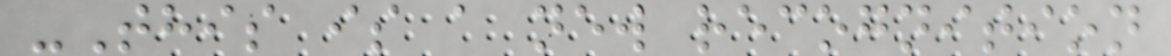-This is a new recognition
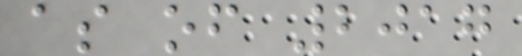as of 2017
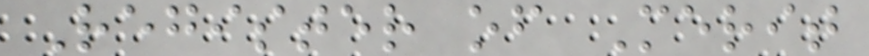Register of Merit
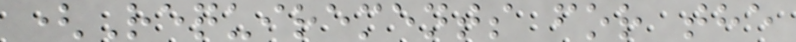(Requirements for the
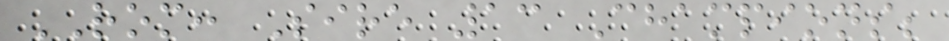ROM: Sire 13 Champions;
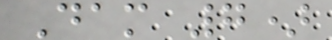Dam 7)
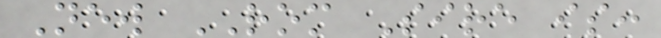New ROM Sire is:
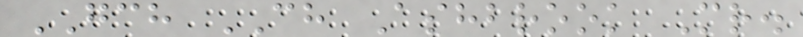GCH CH Ashbrook Mr.
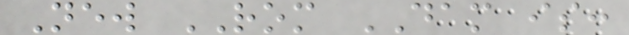New ROM DAM is:
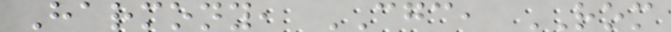Harmony, CGC, ROM
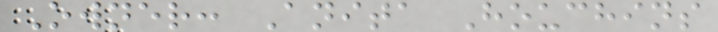Owner: Anita Houchins
